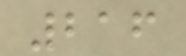216
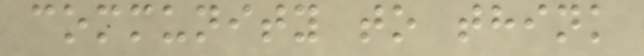community to think
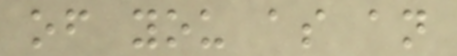of you as an
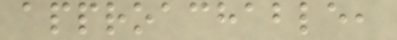approachable,
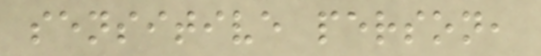sensitive person,
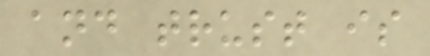and trust is
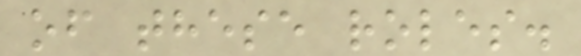of these roles.
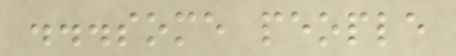...some people
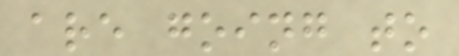are going to
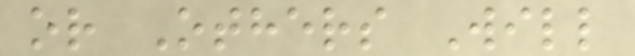or Others Will
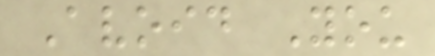Avoid You
